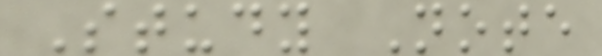Study Note
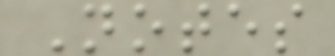Notes
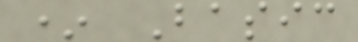* Basic
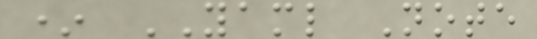* YAML Note
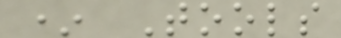* Tools
